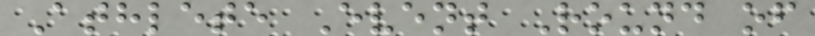Athlete Event Round of
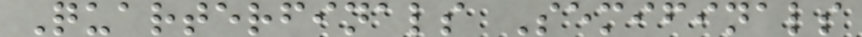Quarterfinals Semifinals
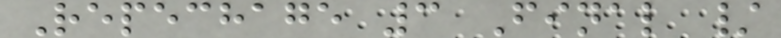Repechage 3 Final /
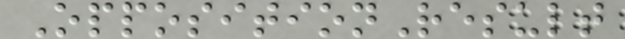OppositionResult
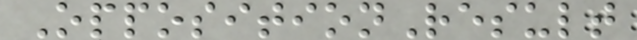OppositionResult
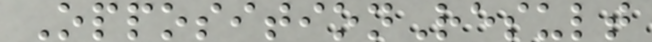OppositionResult
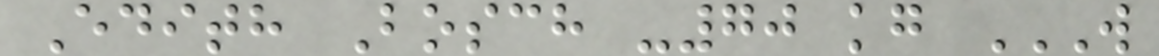Edith Bosch -70 kg W
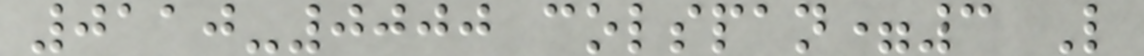0110-0000 colspan=3 L
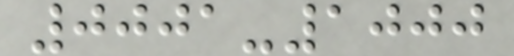0001-1000
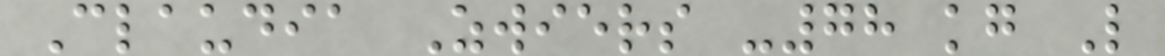Claudia Zwiers -78 kg L
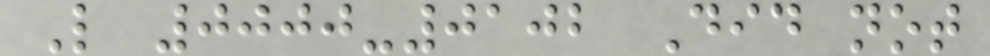L 0000-0102 Did not
